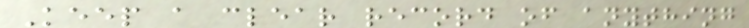Keep a clear record of anything
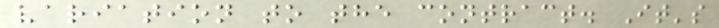variation to the contract. It's
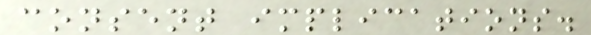consent implications.
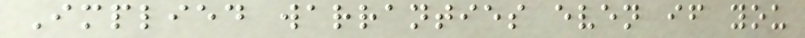Implied warranties even if you
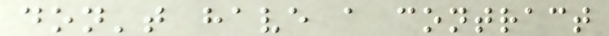don't have a contract
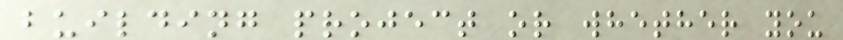building project or whether you
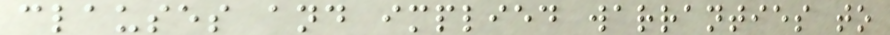clauses and implied warranties to
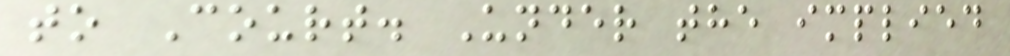to Court. Under the implied
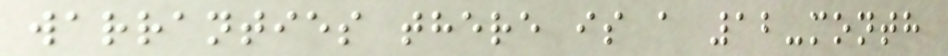warranties there is a 12-month
